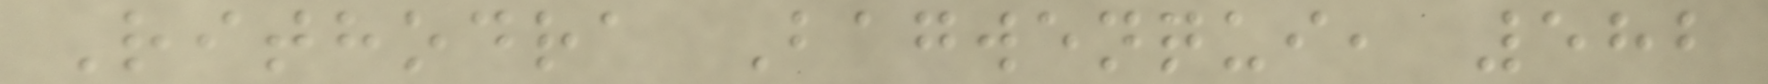Rithodra Bagwenqui, 582
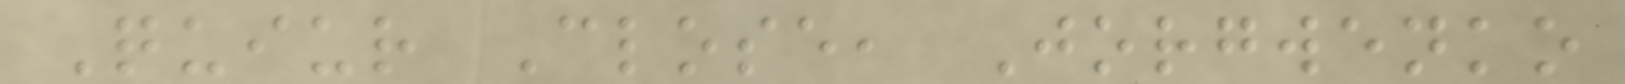Quiur Close, Jorgwenko
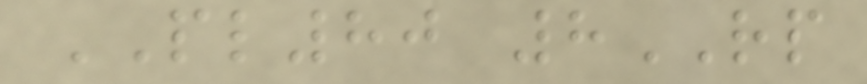PL80 8RP
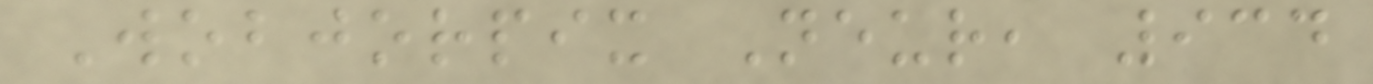Wobjorpix Neur, 934
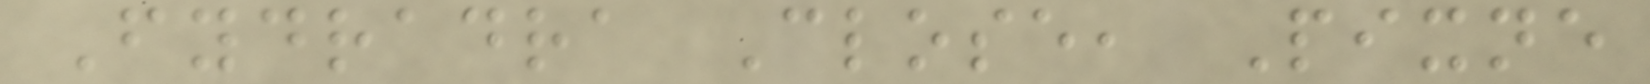Fydradra Close, Pixne
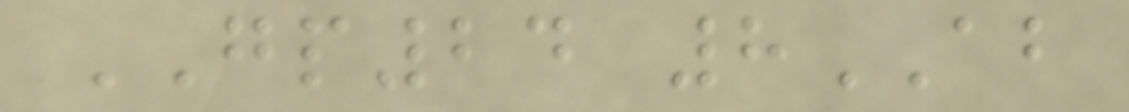GP24 8AB
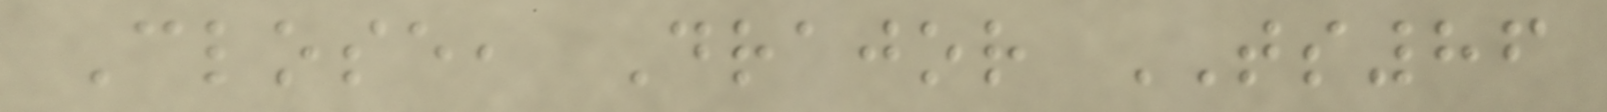Close, Drajor TS86
